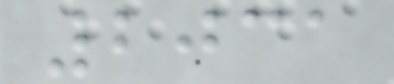2031
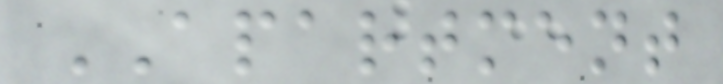APARTMENT
